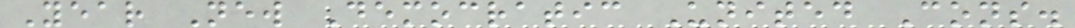Year New Democratic United Cons.
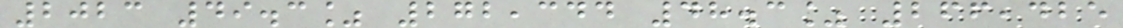2023 49.3% 272,344 48.3% 266,425
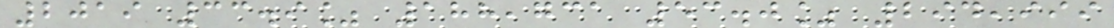2019 33.9% 188,731 53.0% 294,999
